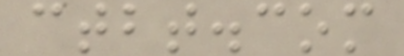ctbt.com
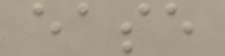ease
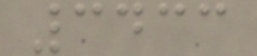3433
